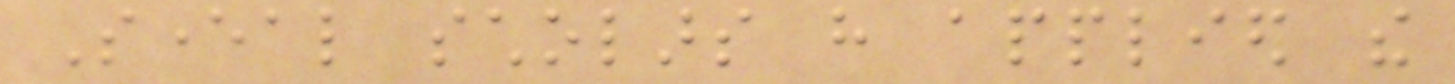Several scholars have applied the
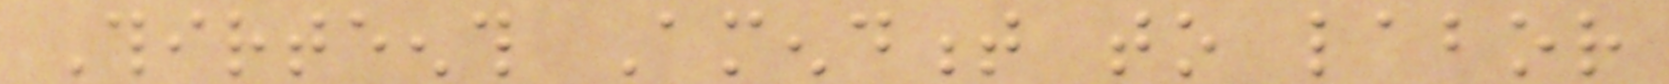Thirteenth Amendment to labor
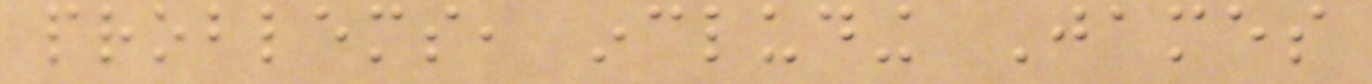problems, including James
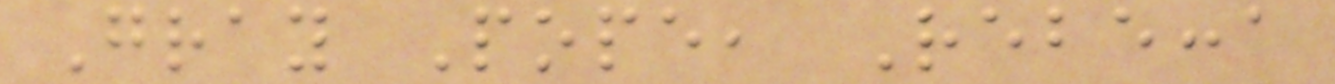Gray Pope, Rebecca
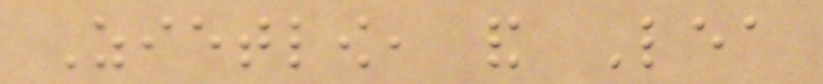Zietlow, and Lea
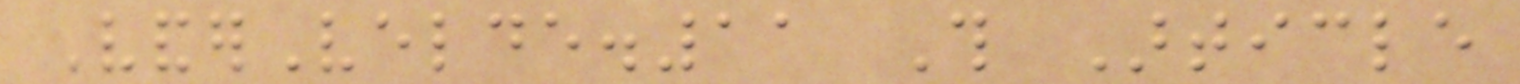VanderVelde.11 This Article
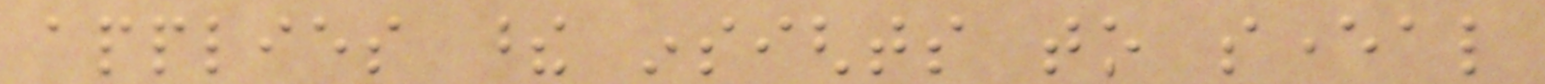applies these insights to several
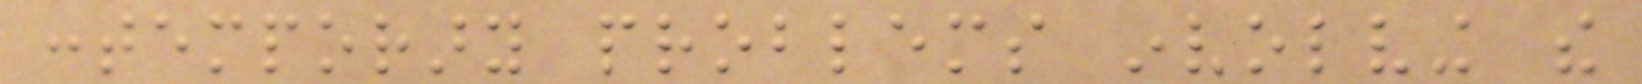contemporary problems involving the
